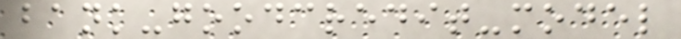bank-goodcredit-model
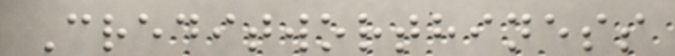Creditworthiness
